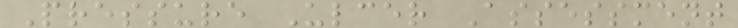Pressure Ulcer Assessment
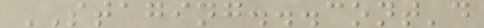STAGING...cont'd
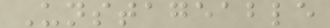Unstageable
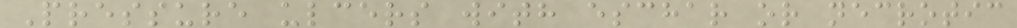Pressure ulcers with eschar or necrotic
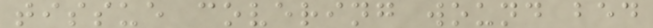tissue covering wound bed
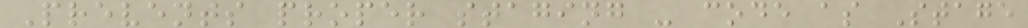Prevents proper staging - code as Stage
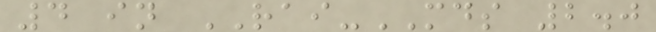4 in RAI-MDS 2.0
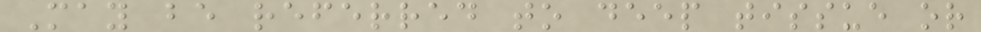May be referred to deep tissue or
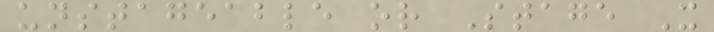unstageable or Stage X
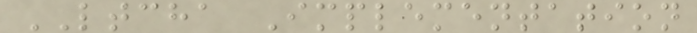LTCHA Implementation
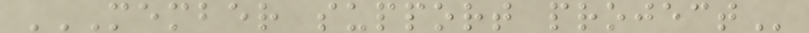MEMBER SUPPORT PROJECT
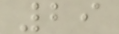29
